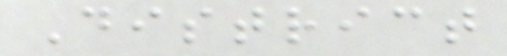District
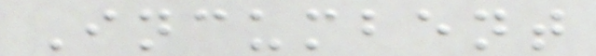Incumbent
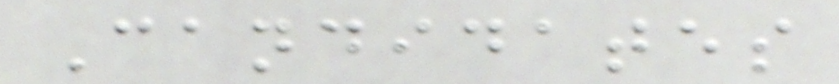Candidates
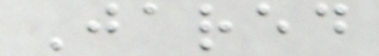Jared
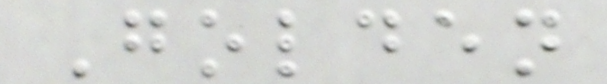Golden
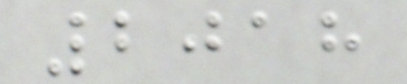2018
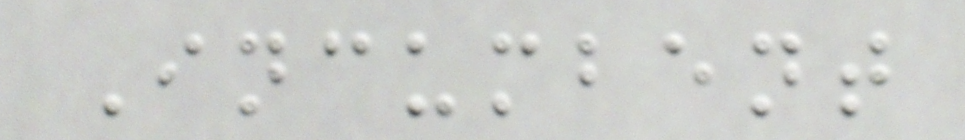Incumbent
